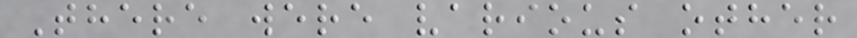There were various other
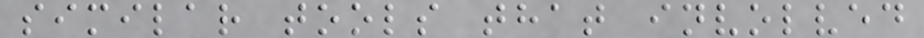similar tools that involved
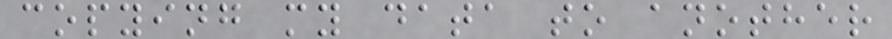copying my data to another
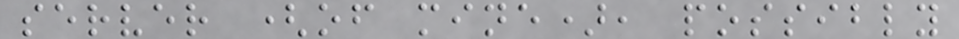server (of mine), possibly
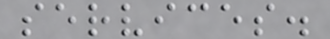services.
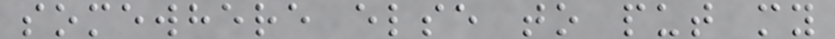somewhere else to put my
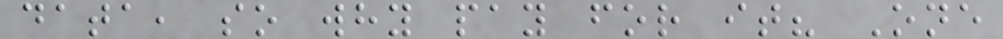data, so why pay for it? One
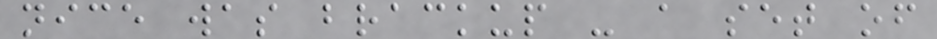nice was brackup - a set of
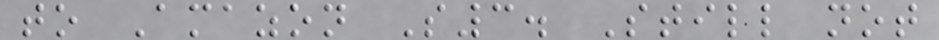to Amazon S3. Still not
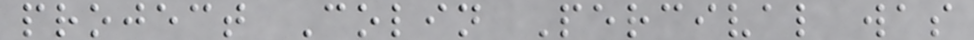project Colin Percival was
